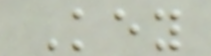Key
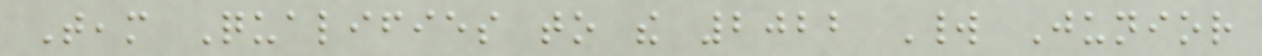Team Qualifies to the 2022 World Junior
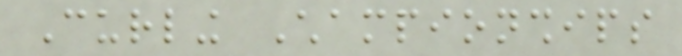Curling Championships
